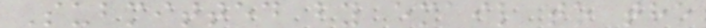Submitted by email to the
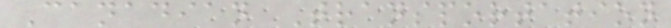Canadian Transportation
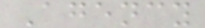Agency
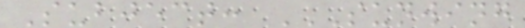Subject: SUNWING
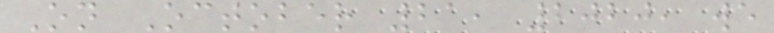On October 21, 2020, we
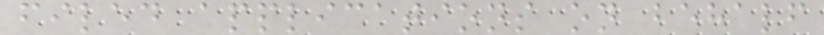filed applications on behalf
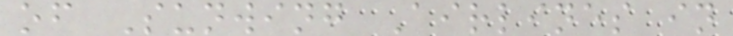of Sunwing Airlines in
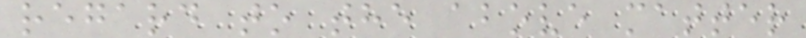regard to the above matter
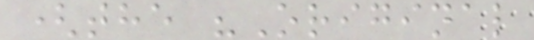(the "Original
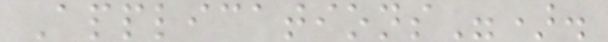Applications").
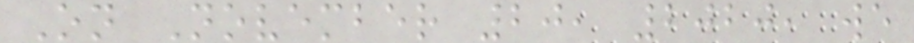On November 20, 2020, we
